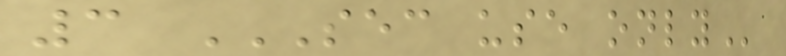3 SEC USE ONLY
